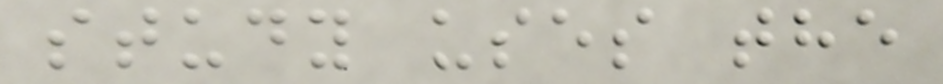study uses the
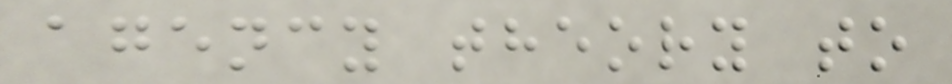agency theory to
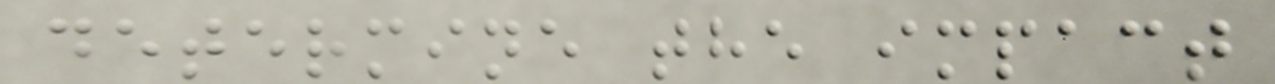determine the impact
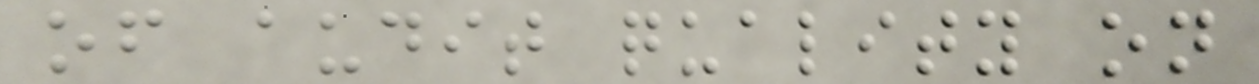of audit quality on
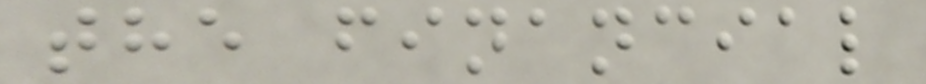the financial
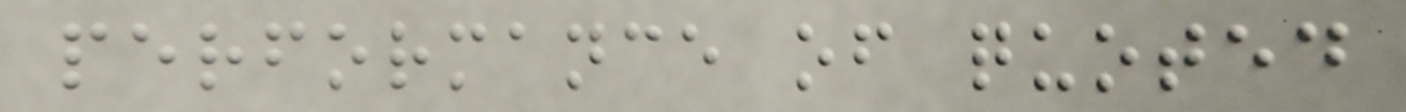performance of quoted
